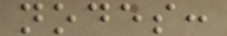nodes:
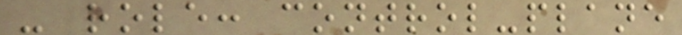- role: control-plane
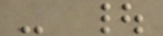- |
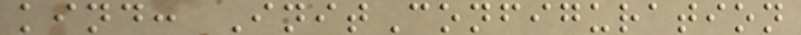kind: InitConfiguration
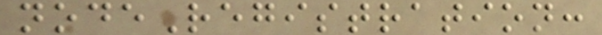nodeRegistration:
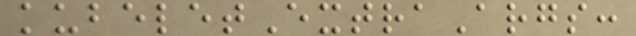kubeletExtraArgs:
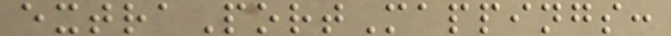extraPortMappings:
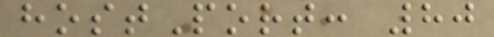hostPort: 80
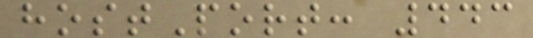hostPort: 443
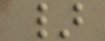}
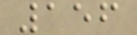156
